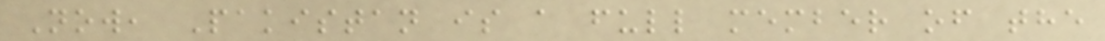Now, Pakistan is a full member of the
